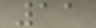11
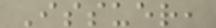Issuer,
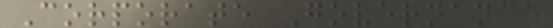Corporate Governance
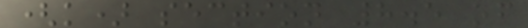(k) section 8.5 of
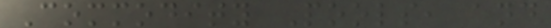Commodity Pools, and
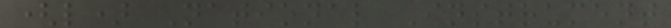(l) National Instrument
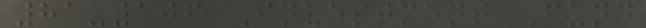81-106 Investment Fund
